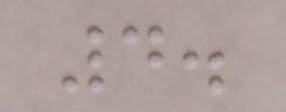4.
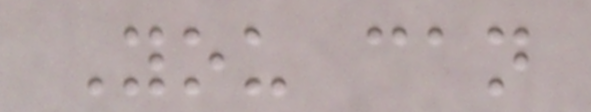You can
